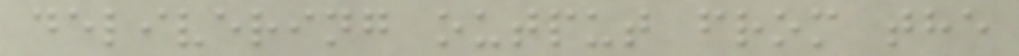delivering output from the
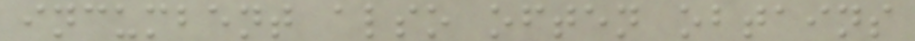incumbent also often obtains
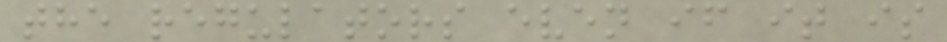the regulators even if it is
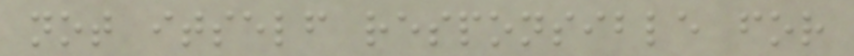not itself responsible for
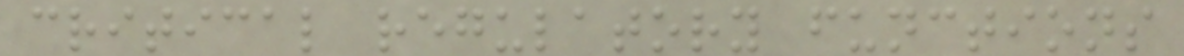critical regulatory functions
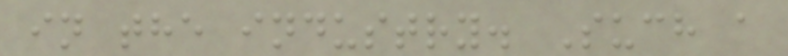in the industry. Such a
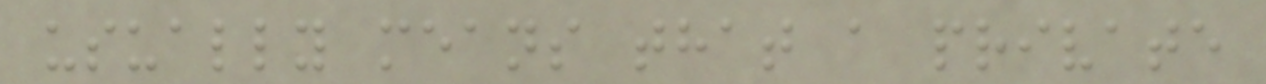usually means that a private
